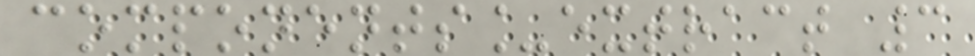components_extract 3
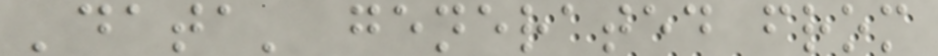'data' generated from
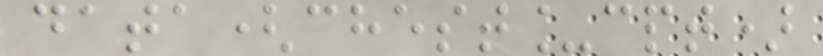data(chest_cpt)
